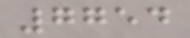7754
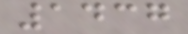1437
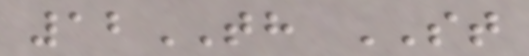12TH ST
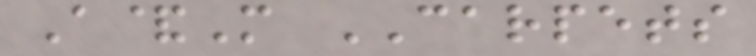A&M CARPETS
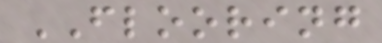FLOORING
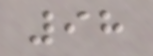98
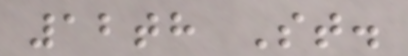12th St.
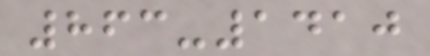863-1410
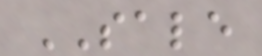SALE
